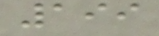199
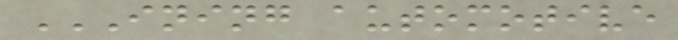INING AUTOMOTIVE
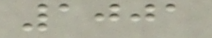1001
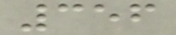356
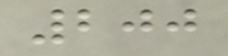200
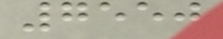7550
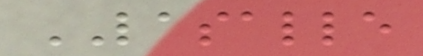LASALLE
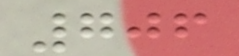706
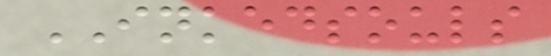INKEDSOULS
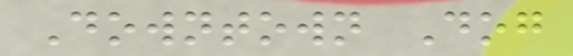Downtown Dog
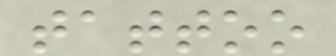tattoo
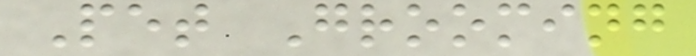Pet Grooming
